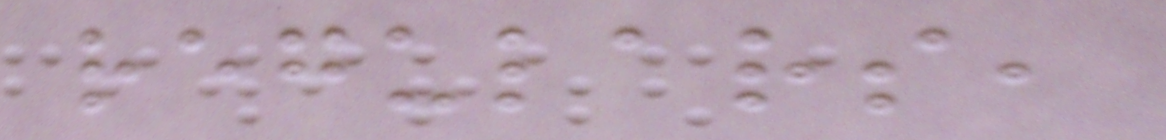regulars,
